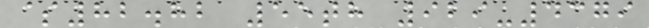$82.82 55th 929-4379
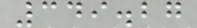349.27
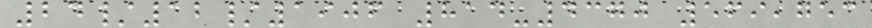24/12/1906 814-4370 569,753
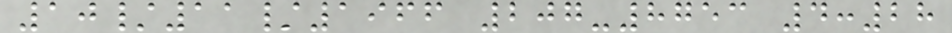10/11/1966 207-8753 4:28
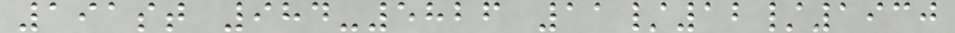191st 984-5826 11/12/1930
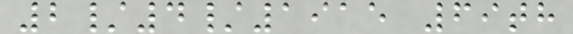2/4/1915 69th
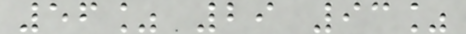56% 29 93%
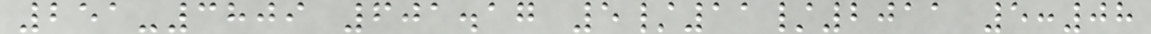251-3809 601.17 5/11/2011 5:08
